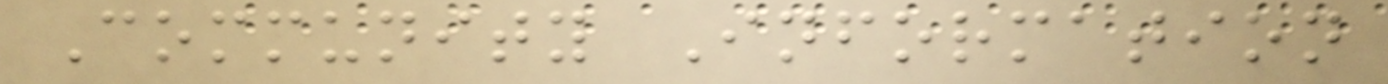Community Information
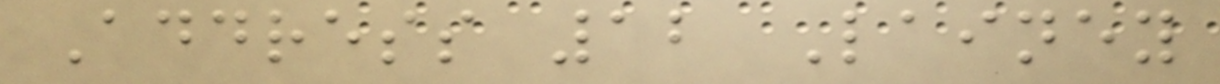Address 12 Lainey
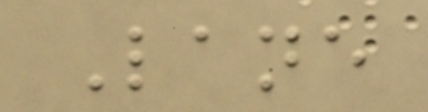Lane
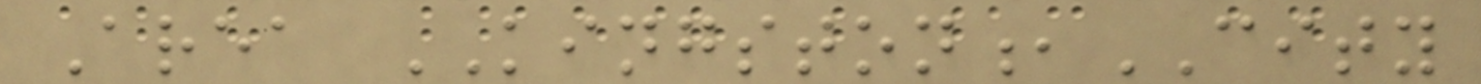Area KINGSTON,CITY
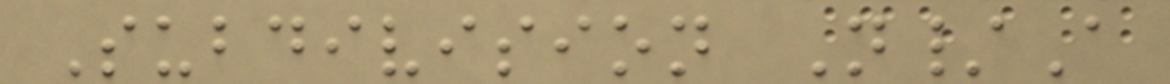Subdivision N/A
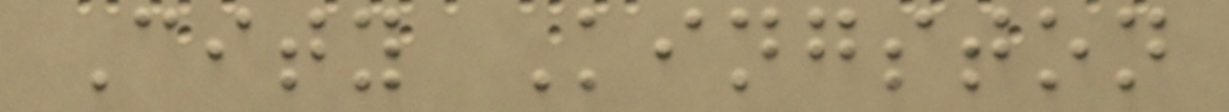City Kingston
